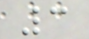3
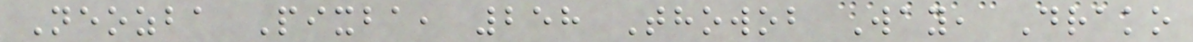Neozba Pixba, 258 Thowob Way, Drako
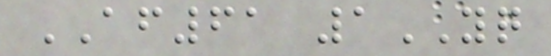AF61 1YQ
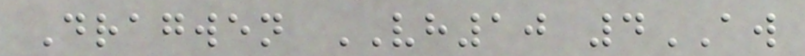Dragwen VH10 4AW
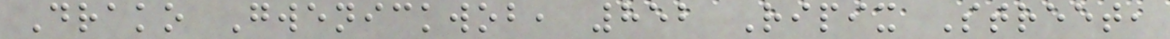Drako Gwenickwob, 852 Ripix Street,
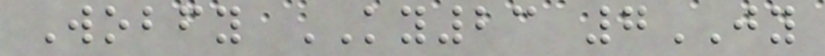Wobfy KY23 7JY
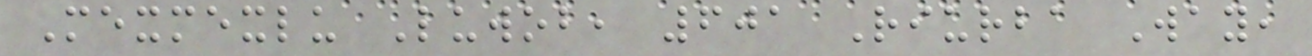Mexmexlu Luwob, 601 Riurba Way,
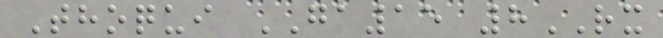Thoqui GA15 8RX
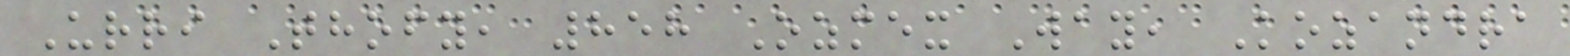Urri Thofy, 858 Ozmex Way, Kozandra
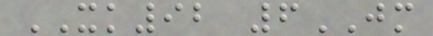XK92 6JM
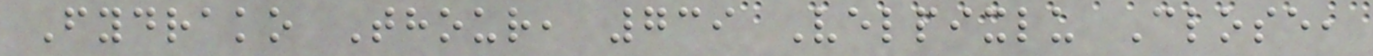Fydrako Thour, 739 Velpixlu Close,
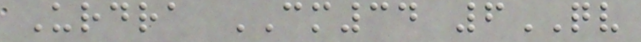Urdra CM34 6QV
